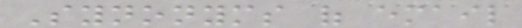Synonyms of email
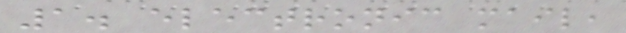1. electronic mail,
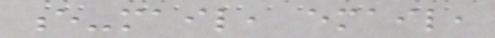e-mail, email,
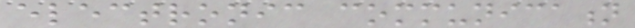electronic communication
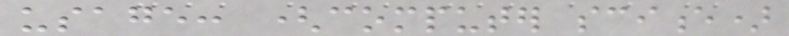usage: (computer science)
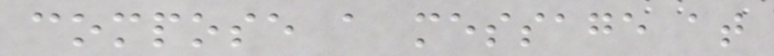compose a message at
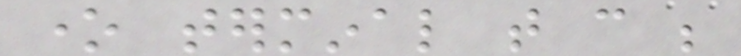one terminal that can be
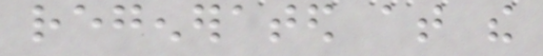regenerated at the
